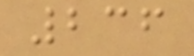236
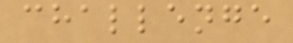challenge
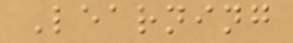Learning
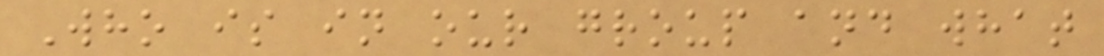Who is in our group and what
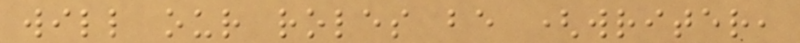will our roles be (writer,
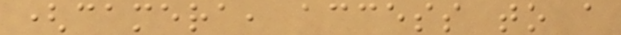(camera, access to a
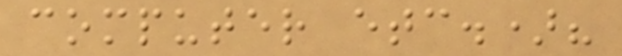computer etc.)?
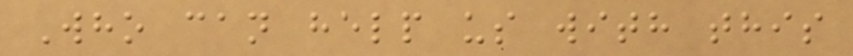Who can help us with this
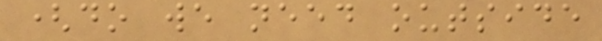(do we need outside
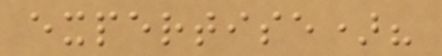expertise)?
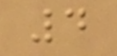4
